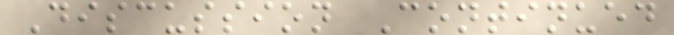Discussion Continued
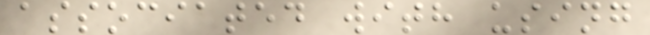associated with using
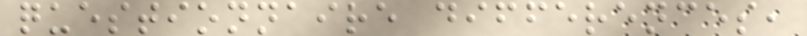questionnaire differences,
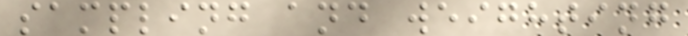sampling and weighting
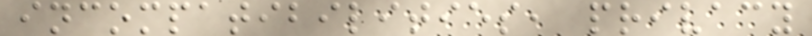incompatibilities, privacy
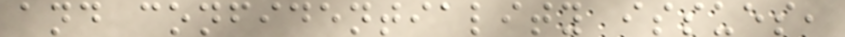and confidentiality issues,
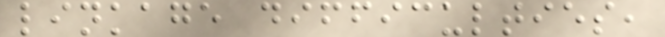linkage difficulties,
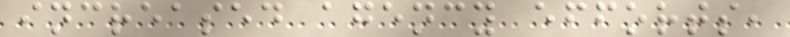increased agency efforts,
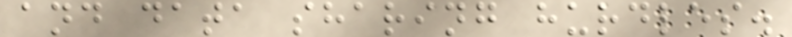and data sharing hurdles.
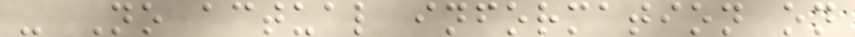- No actual information on
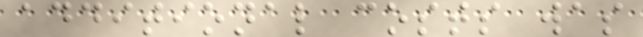additional costs was
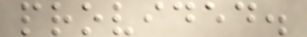provided.
